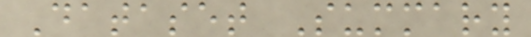Dataset Summary
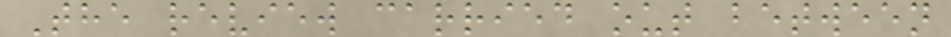The review carried out between
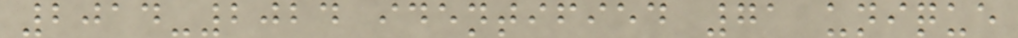2014-2024 identified 71 unique
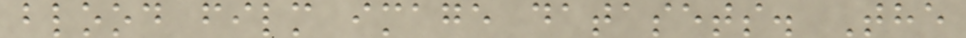blood film image datasets. The
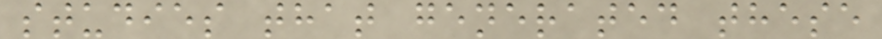studies that generated these
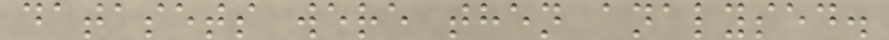datasets were then analysed.
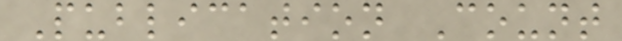Publication Count
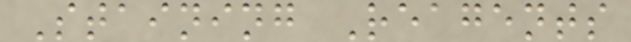Staining Reagents
